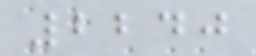2240
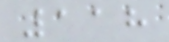118
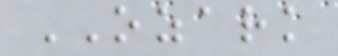OZARK
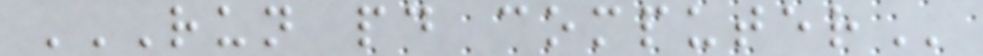RUN PD COMPUTER
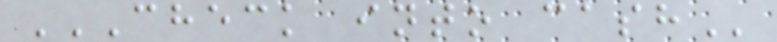CHECK INTO CASH
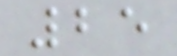25
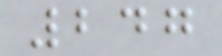247
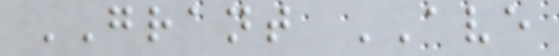GRANT AVE
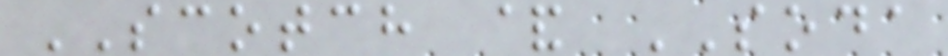SCOTCH & SODA
